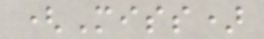(Miss)
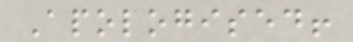Apologised!
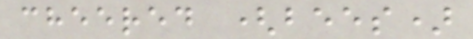cheered (bees)
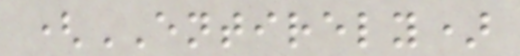(ENTIRELY)
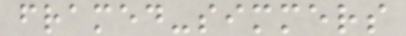framed-simmers
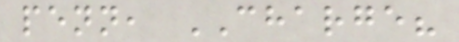penn, CHARGE?
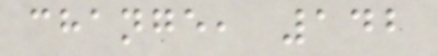change, 142
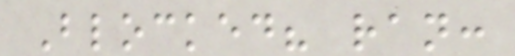Blocked? ran:
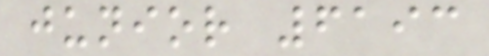junior 6193
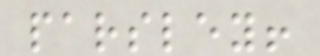parsley!
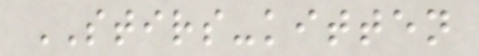STIRS-kitten
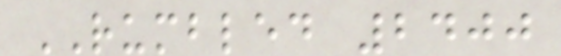RUMBLED 2400
